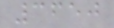3650
